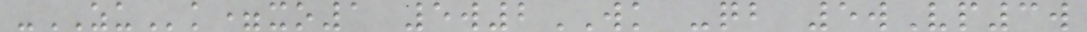-ZUk=xo1 5w2WK -qb 5wVp3w
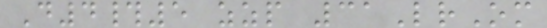D4#5 zzp 31LrOm
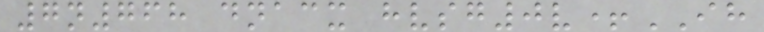7n768 dnacx hvsg0v+IH
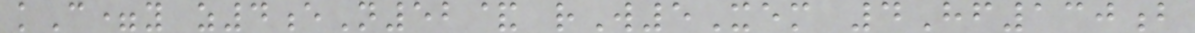kC=y z4eN52& rW5Xem 4Hf130b
